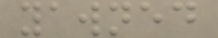yawned
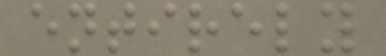entirely
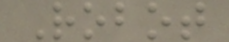Robot
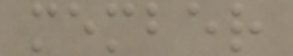member
